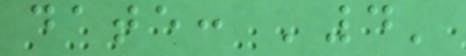date: '4'
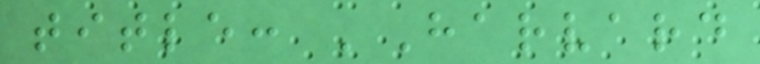title: 'Harvard
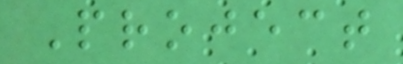Project
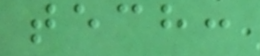tech:
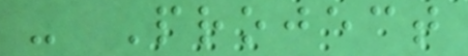- Project
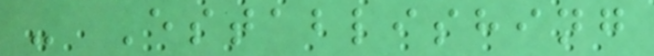- Establishing
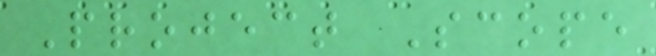Project Scope
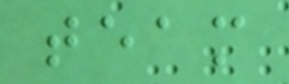team
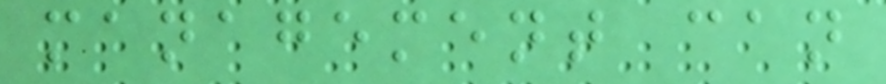management can
